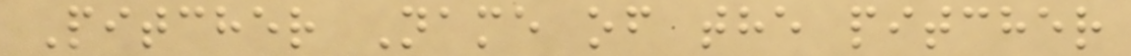Pitcher Name of the pitcher
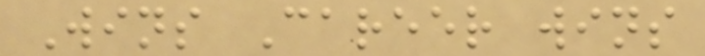Wins Career wins
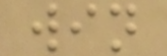win
